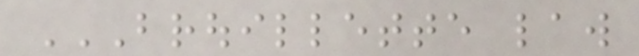BROUILLETTE LAW
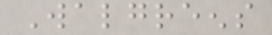Walgreens
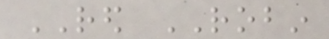RED ROBIN
